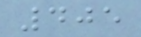405
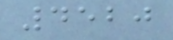4520
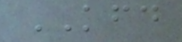KFD
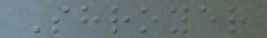Shroyer
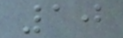10
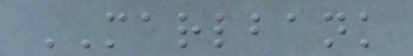MARLBANK
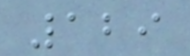129
